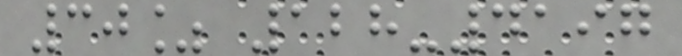30% 128-4197
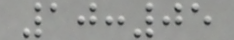10:05
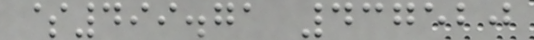$499.71 437520
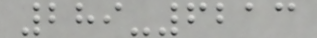289-6213
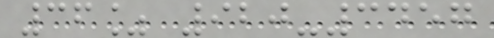36% 920-3457
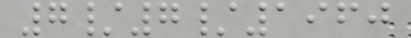7/7/1960
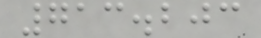713.203
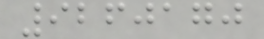9260170
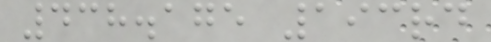438.175 193rd
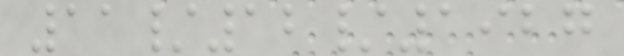11/12/1927
